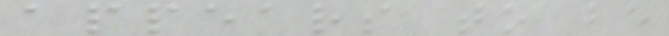appears to be
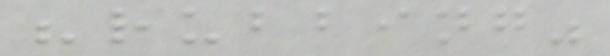"rubbing"
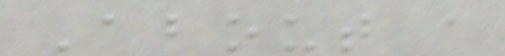About a
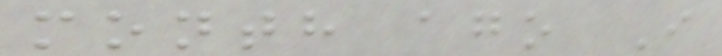month ago I
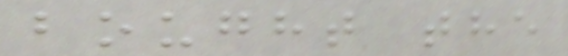bought the
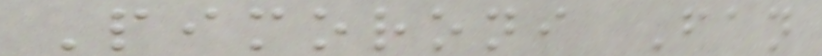Pimoroni Fan
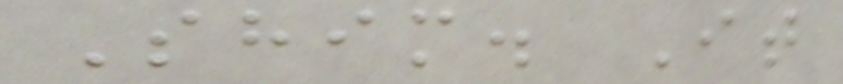Shim. It
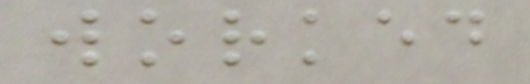worked
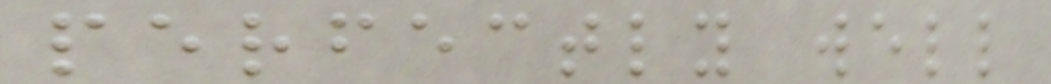perfectly well
